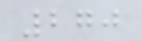270
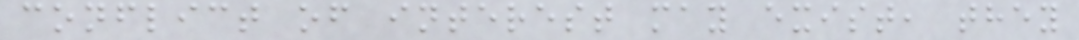conflict of interest may exist, they
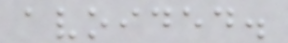avoided.
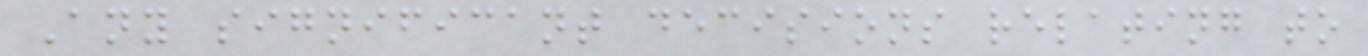Any significant decisions relating to
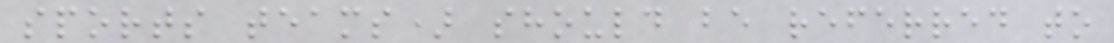sports teams) should be referred to
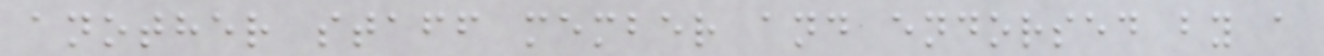another staff member and endorsed by a
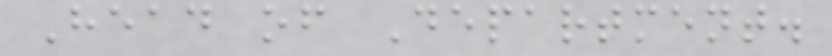Head of Department.
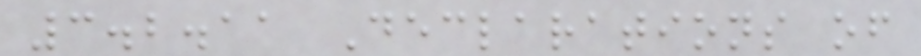3.2.11 Declarations of
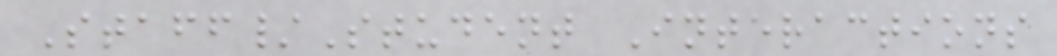Staff/Student Interactions
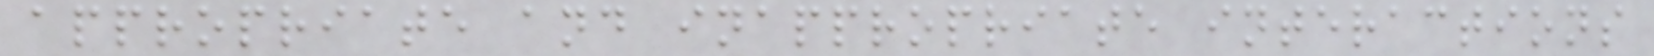appropriate and inappropriate interactions
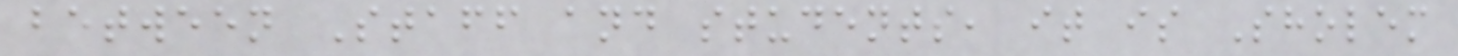between Staff and students, it is Sholem
